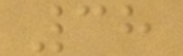38
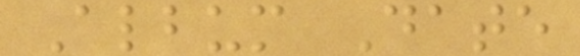Album Date
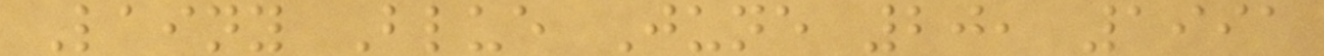Lainy Blue June 20, 1991
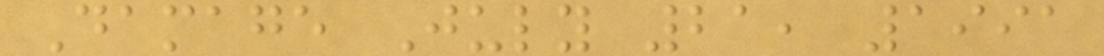Damage July 21, 1991
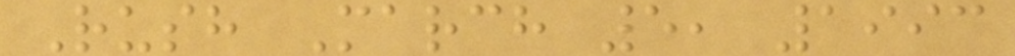Rush March 5, 1993
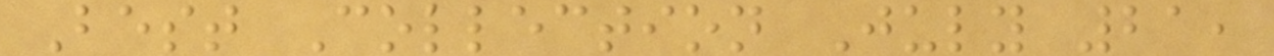Best Collection July 21,
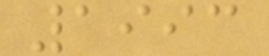1993
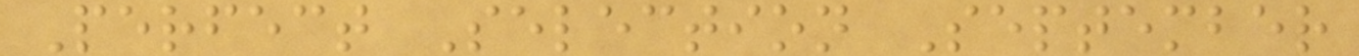Perfect Selection September
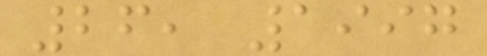26, 1997
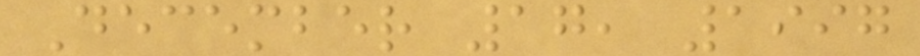December 17, 1997
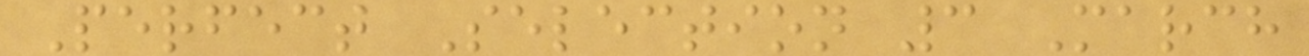Perfect Selection 3 March
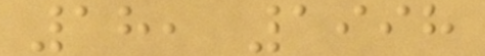18, 1998
